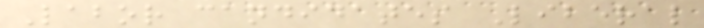Labor candidates Liberal
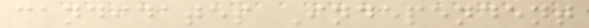candidates Independent
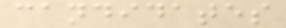candidates
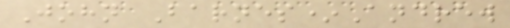John Barnes*Andrew
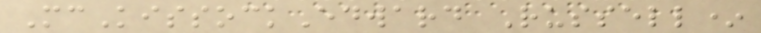McKissockEdward Russell*
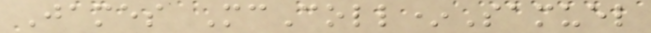James McColl*Samuel
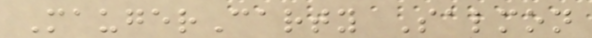MaugerCarty Salmon
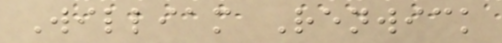William Renwick
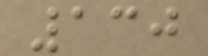130
